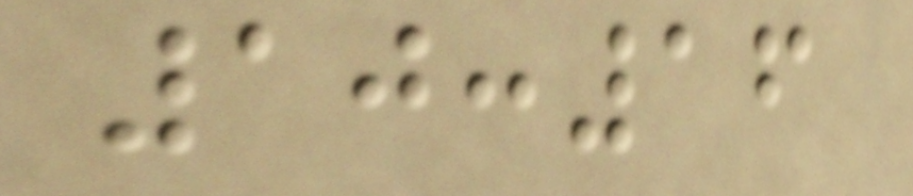10:16
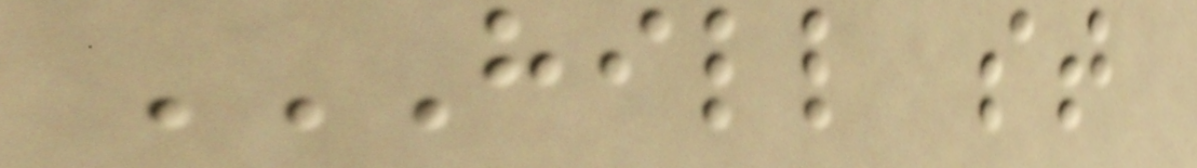HILL ST
